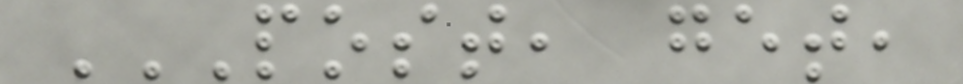POST, GET,
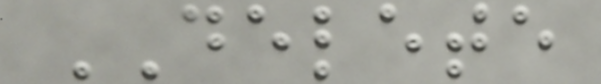DELETE
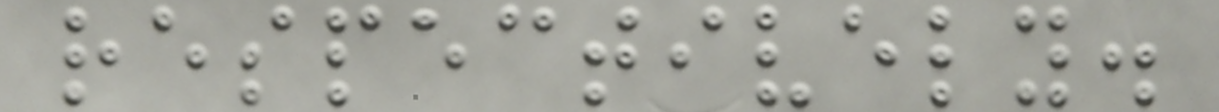respectively.
